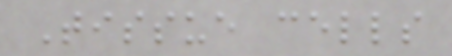Tissue cells
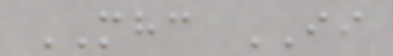MHC II
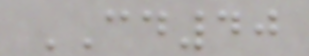CD40
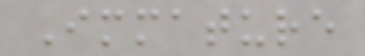Immature
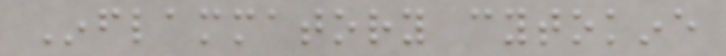Inflammatory cytokine
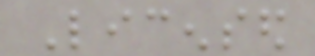Licensed
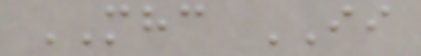MHC II
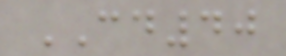CD40
